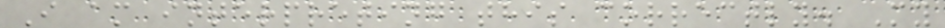I am interpreting this correctly. My
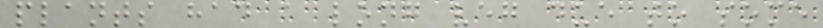plants had a long veg due to some
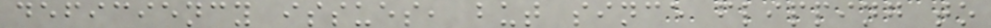deficiency issues, but since flipping to
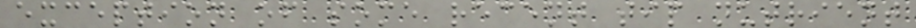exception of some recent tip nutrient
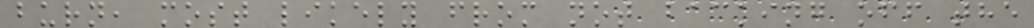burn, most likely from not backing off the
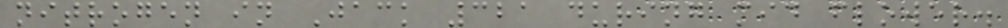nitrogen in Jack 321 during mid flower.
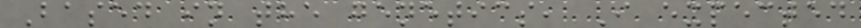Based in the genetics, I expected
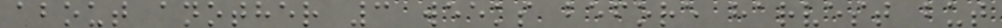about another 3 weeks before harvest but
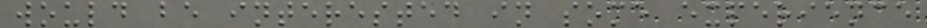would be interested in some experience
